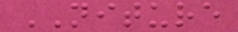NITURE
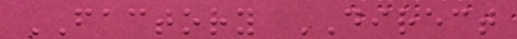FACTORY DIRECT
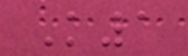K1
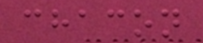chacon
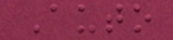Auto
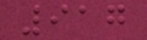917
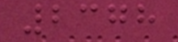2378
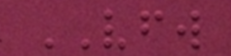VFW
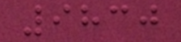9830
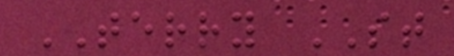TERRY ST
